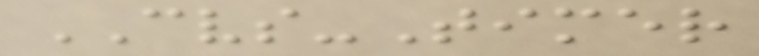CVS-Timer
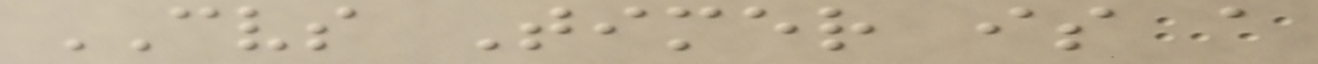CVS Timer is a
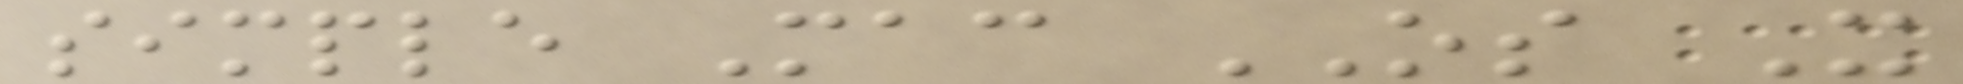simple Mac OS X
